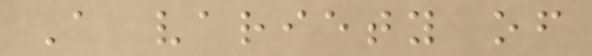A variety of
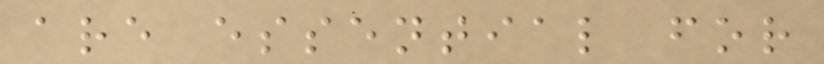are essential for
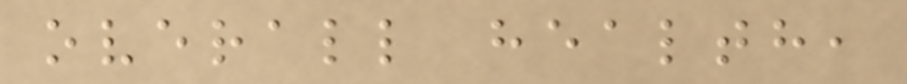overall health,
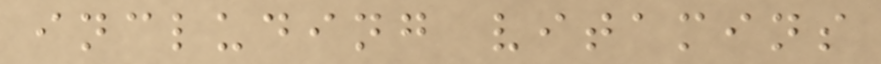including vitamins
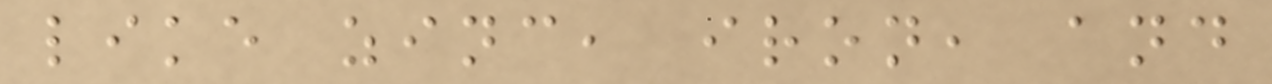like zinc, iron, and
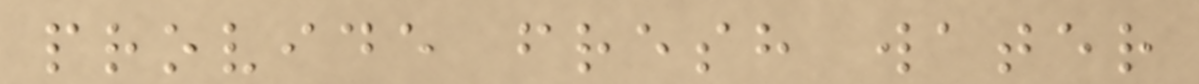provide fresh water
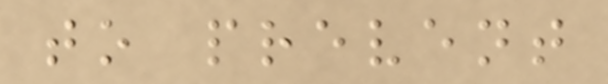to prevent
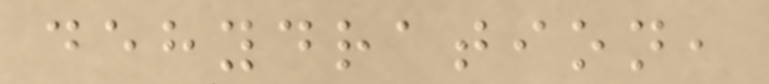dehydration,
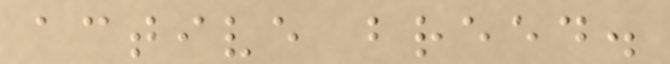active breed.
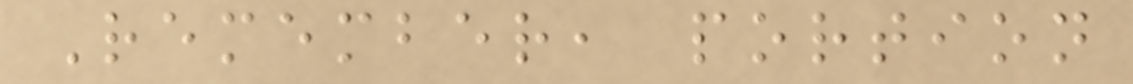Remember, portion
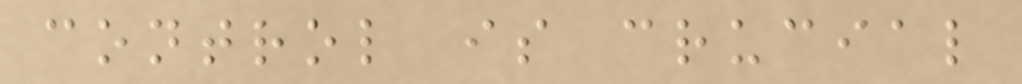control is crucial
